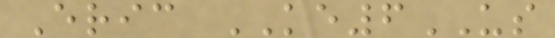Eric KE6US
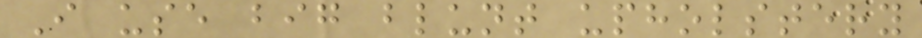I use big blunt upholstery
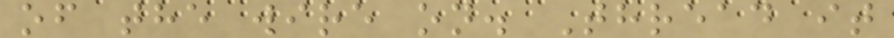of the wire on. Thread it
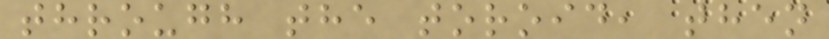through the toroid, then
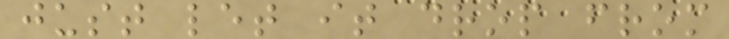just let it drop from
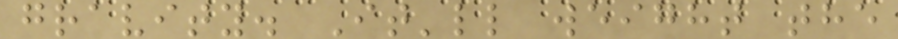gravity. It'll weight the
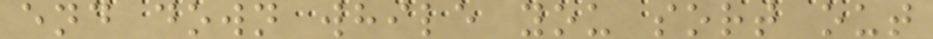end down while you sort out
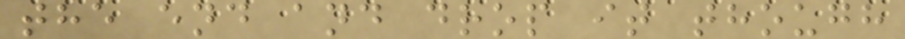the end and drop it though
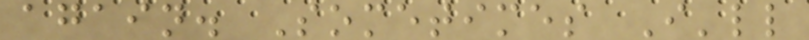again. Sometimes I'll
